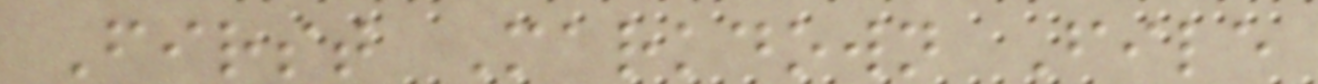First Markdown File
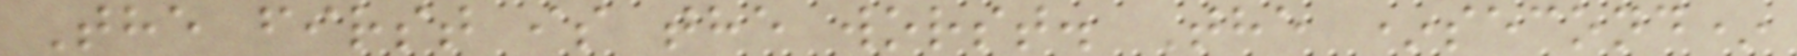The first is the worst. The *second*
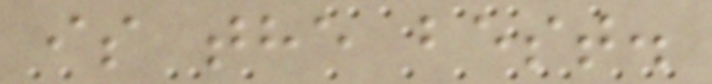is the best.
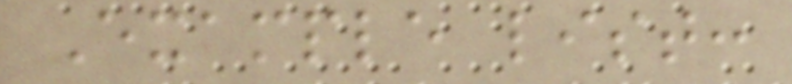Example list:
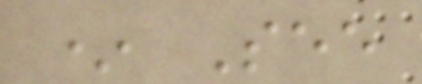* See
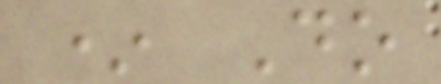* Do
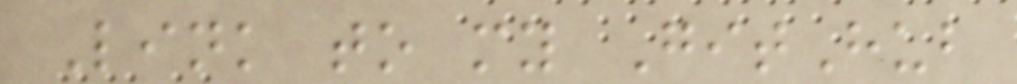Link to my GitHub
